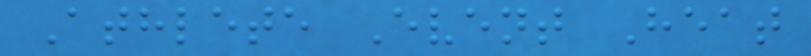Athlete Event Heat
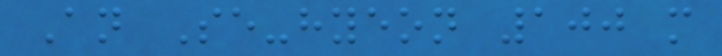An Se-hyeon 100 m
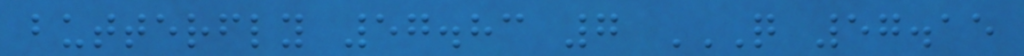butterfly 57.83 7 Q 57.15
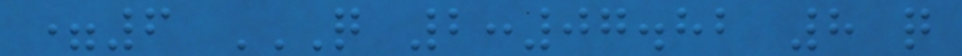=6 Q 2:07.82 8 Q
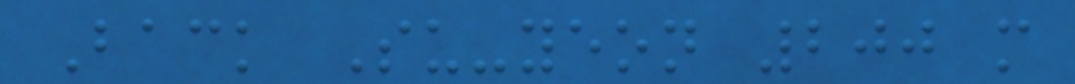Back Su-yeon 200 m
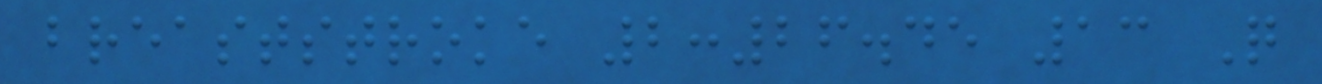breaststroke 2:26.45 13 Q
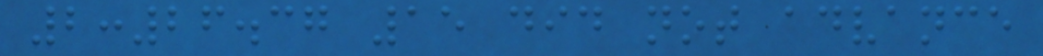2:26.37 15 did not advance
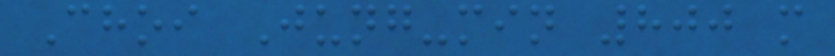Choi Jung-min 800 m
